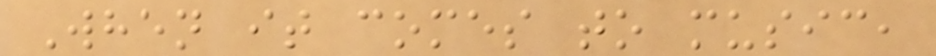When it comes to music,
